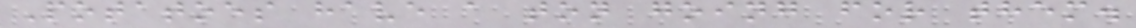Potatoes have a ton going for them.
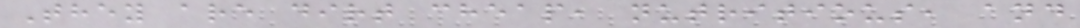They are dirt cheap, nutritious, and
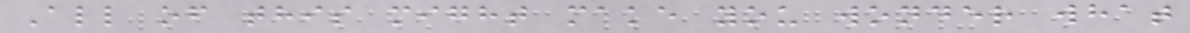All of this might make you wonder what
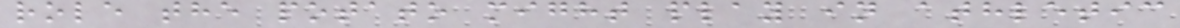role the potato might play in athletic
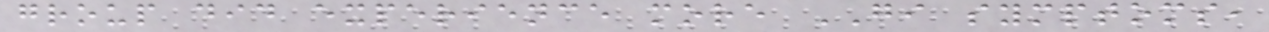group did experience more GI symptoms,
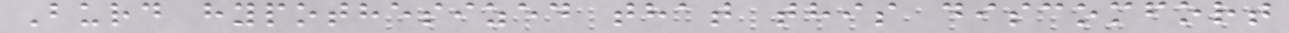Burd hypothesized that this discomfort
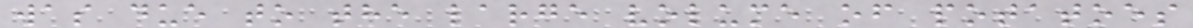was due to the large volume of potatoes
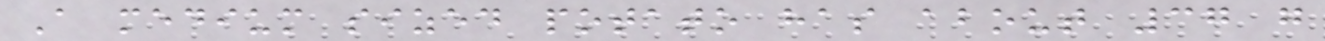A medium sized potato has about 37 g
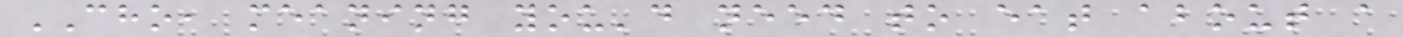CHO, meaning you'd need to eat about a
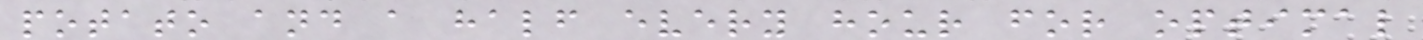potato and a half every hour for optimal
